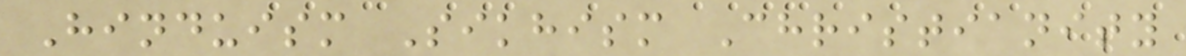Hinduism Sikhism Christianity
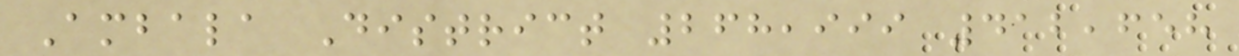Ambala District 268,999 412,658
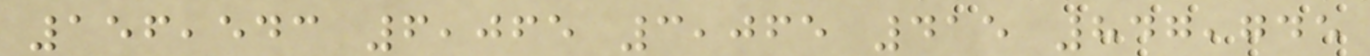156,543 6,065 3,065 415 847,745
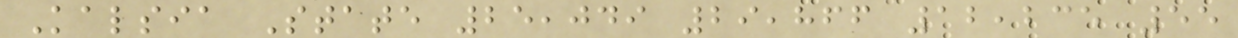Kalsia State 25,049 29,866 12,235 55
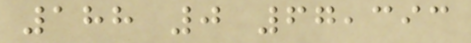188 0 67,393
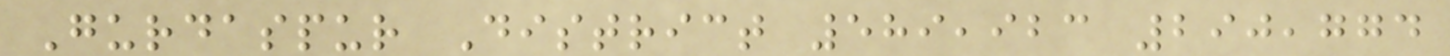Gurdaspur District 589,923 290,774
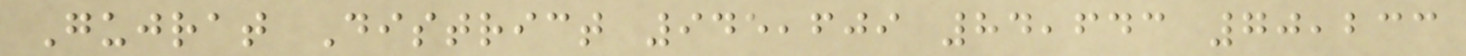Gujrat District 945,609 84,643 70,233
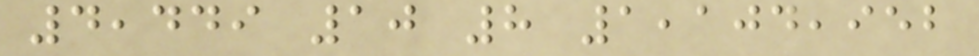4,449 10 8 1,104,952
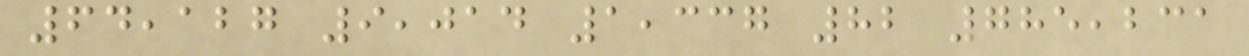64,127 9,014 1,337 82 785,231
